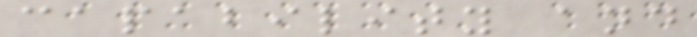capability and
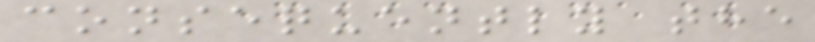consequently the
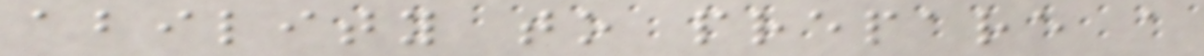ability to prepare a
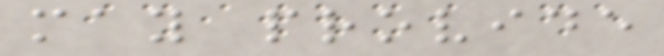may provide
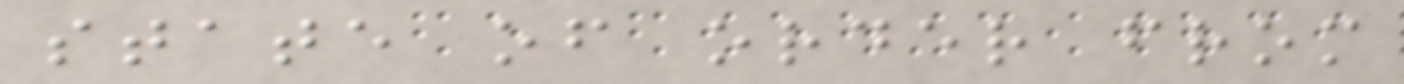state of order from
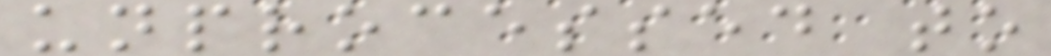unprocessed to
